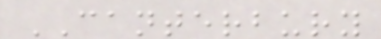CANTERBURY
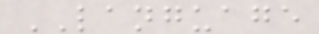LANGUAGE
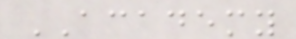ACADEMY
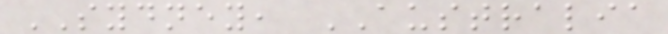SYDNEY, AUSTRALIA
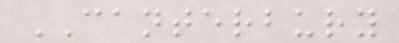CANTERBURY
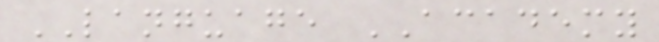LANGUAGE ACADEMY
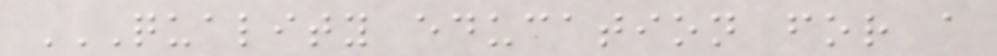QUALITY EDUCATION FOR A
